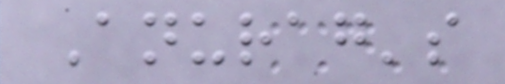Anurag's
